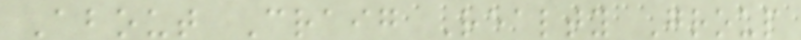About Craig Realty Group
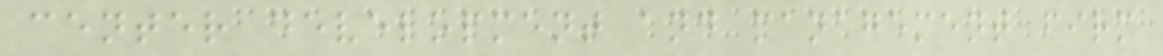center development and management firm
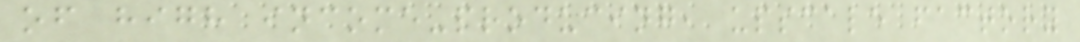of high income-producing, upscale factory
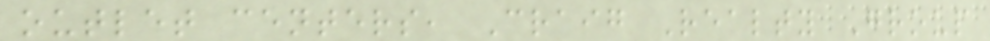outlet centers, Craig Realty Group
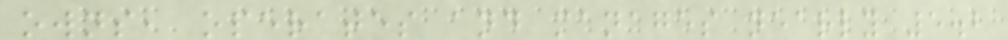owns, operates and manages nearly 5.2
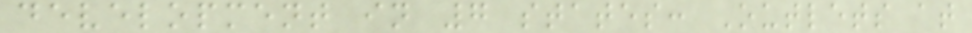development in 7 states: Outlets at
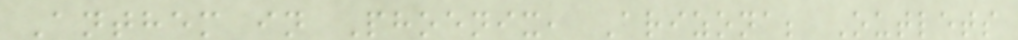Anthem in Phoenix, Arizona; Outlets
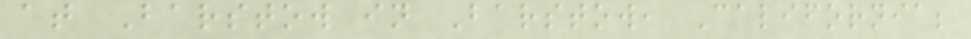at Barstow in Barstow, California;
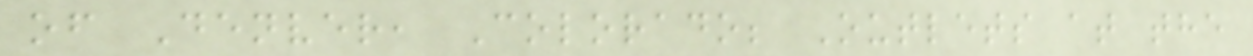of Denver, Colorado; Outlets at the
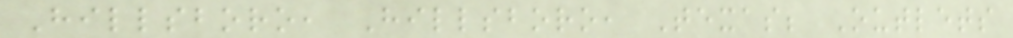Hillsboro, Hillsboro, Texas; Outlets
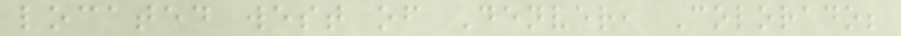located west of Denver, Colorado;
